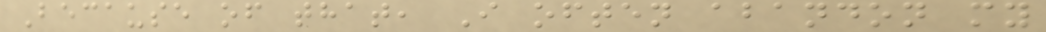Because of that, I often abandon my
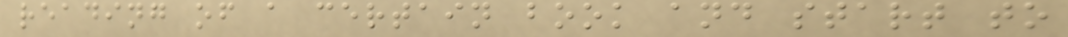reading of a certain book and start to
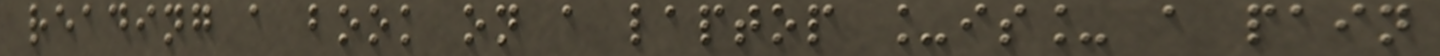reading a book on a laptop _is_ a pain
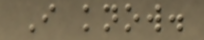I know.
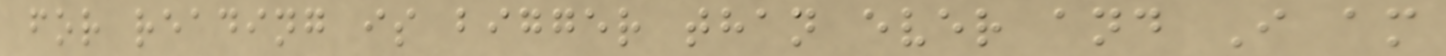for reading is bigger than ever and I am
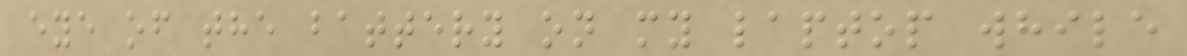eye of the battery on my laptop while
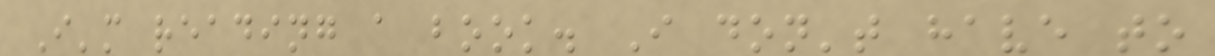I'm reading a book. I don't have to
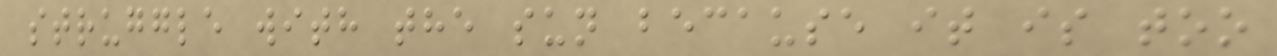struggle with the sun because it is too
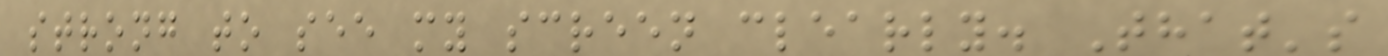strong to see my screen clearly. That's
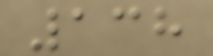138
